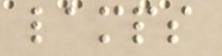lamps
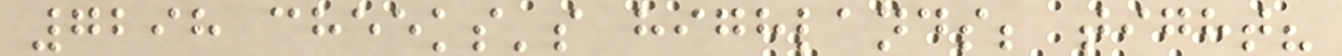7298 cheeks's highlands; tight?
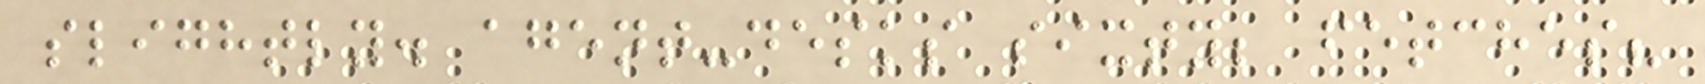slightly. agent-desks sixty; fetches?
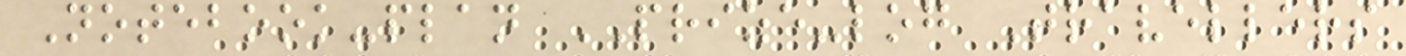Notebook-plan PRIZE-log Travellers
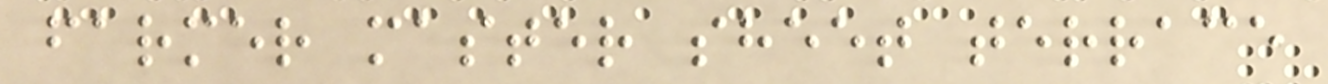farmer master sheet terrace
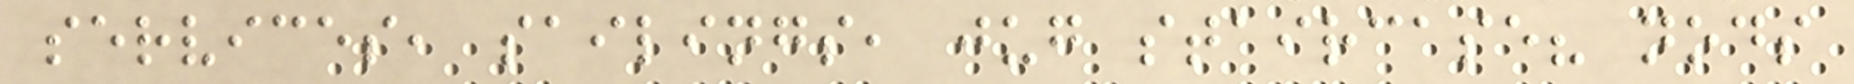services, sailings, jug staircase? nods
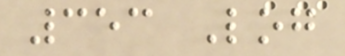353 Log
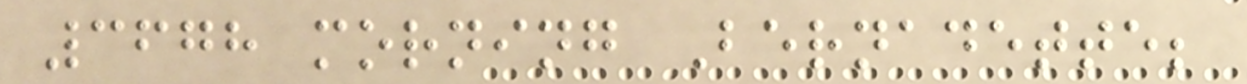3678 morning Bernadette;
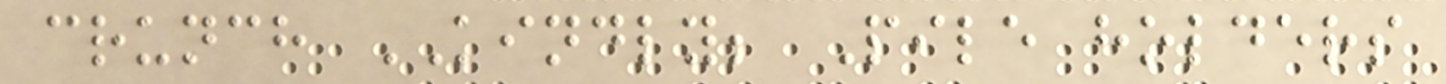crunch KINDLY; Pile holders
